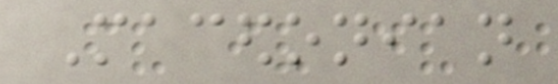Macedonian
